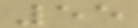55
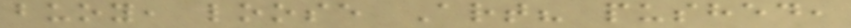buoy, loose Art? pushed,
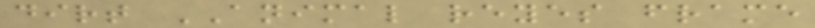dirt ANIMAL reyes frame
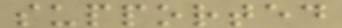supported
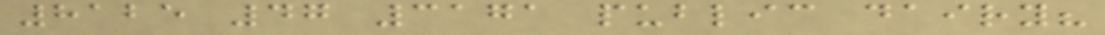8125 47 3171 public dairy?
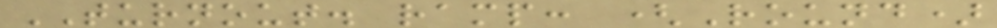TURNOUT. ramp: (Round)
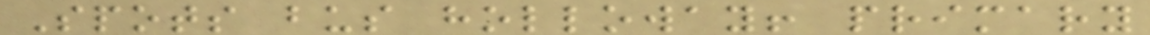Spots bus holloway! primary
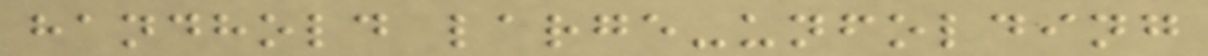handhold large-unfolding
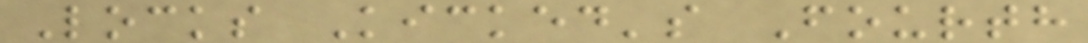Locks Kicked's Fourth
